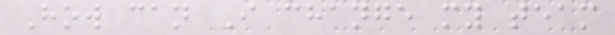How can I change my team
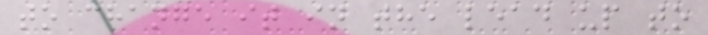to change it in the lead up to
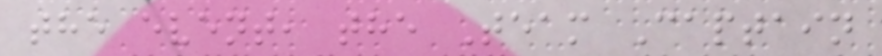the event, the Team Captain
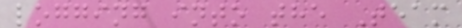logging into the Team
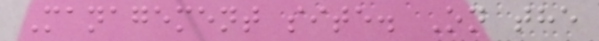Management site. On the
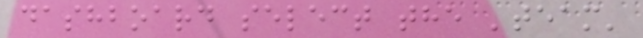dashboard select the 'team'
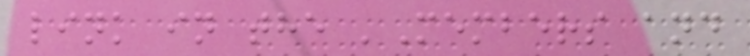link in the 'Members and
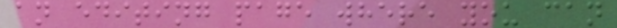an editing page where you can
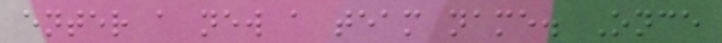enter a new a team name. Once
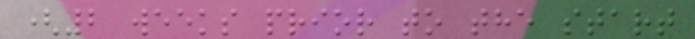(2 weeks prior to the start
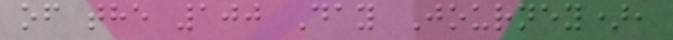of the 100 Day Journey),
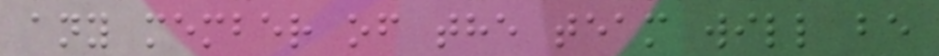any member of the team will be
